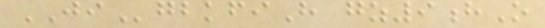JIgbkfiH gz9hO
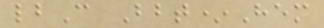lbC Bbt*Hem
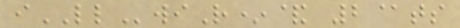iLLwiR*& 2@ts
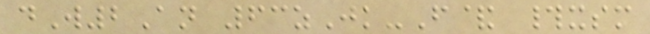dW2An 63zJk-F& #xsm
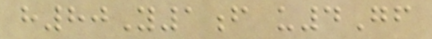h80Y1f u4Gf
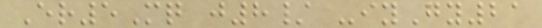Er5Mq j8/ -iyGy21
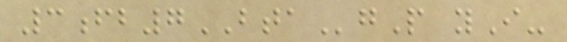3fb7BTAgP yI-
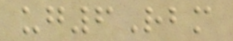ug6Rbm
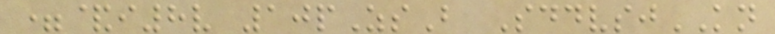=&i8v 10pZsB SddvsjKN
